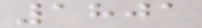1801
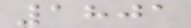1801
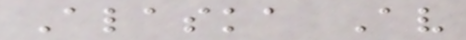Alaska Av
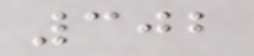302
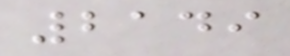2149
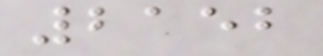2152
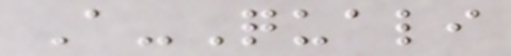A-Quali
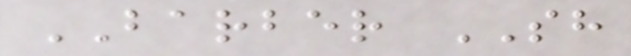BARBER SH
